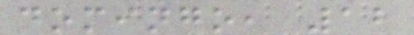domingo, 12
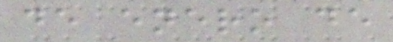de enero de
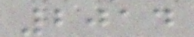2014
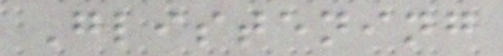Glistening
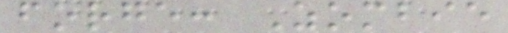forge: Zombie
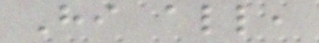Hi all,
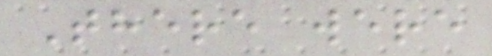There were
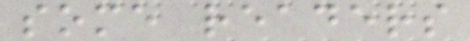some readers
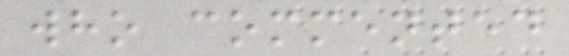who commented
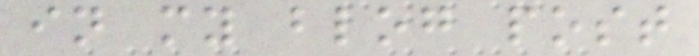in my blog post
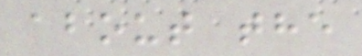about the
